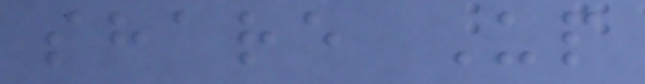share Up
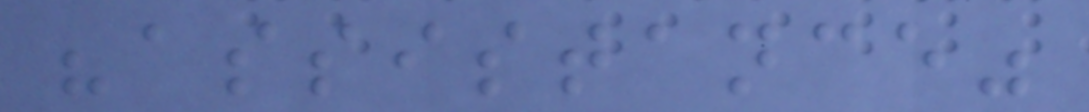"assistance"
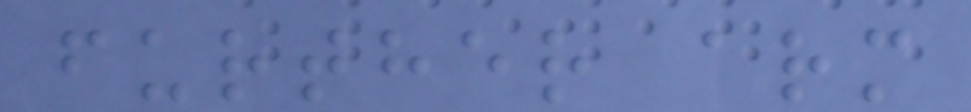further arm
